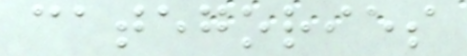categories
